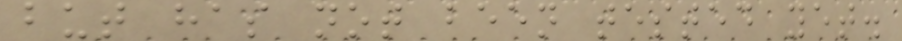but has not been tested yet.
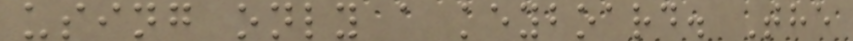using only a keyboard. The
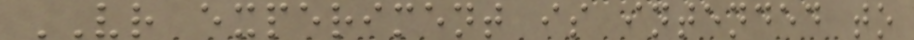VR experiment is intended to
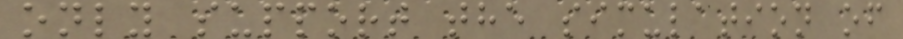only support the simulation of
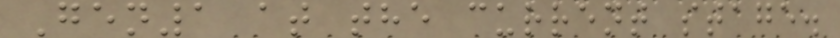Gen1 at the current stage.
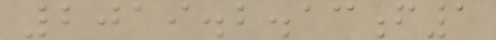2019.2.13f1
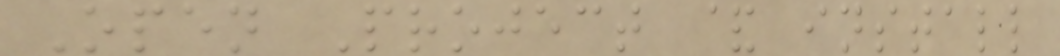Open Project & install
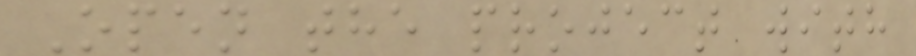Open the project with
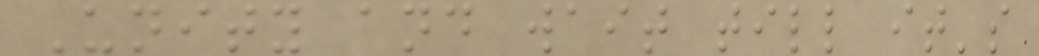Unity and wait till it's
